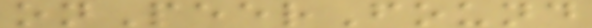onPeerFound
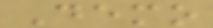Demo
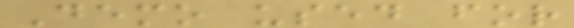Demo used for
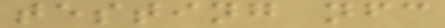testing nfc
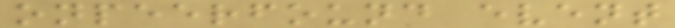onpeerfound event
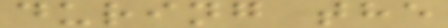during the
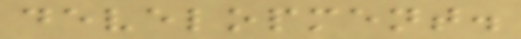development.
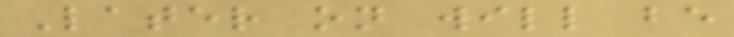Later on will be
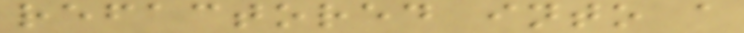refactored into a
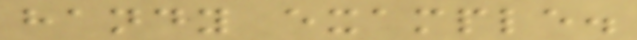handy example.
